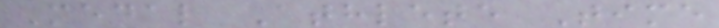Medal Athlete Time
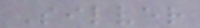Silver
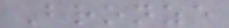Bronze
